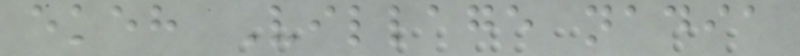ekeh Village nadia
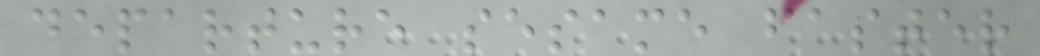departure sesame faster
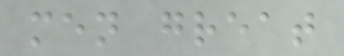men great
